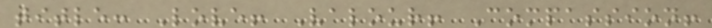title: Love! Valour! Compassion!
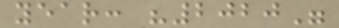year: "2020"
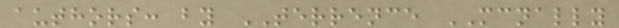authors: by TERRENCE MCNALLY
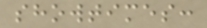showtimes:
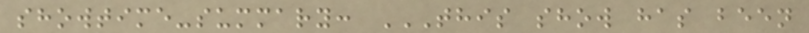showtime-summary: THIS SHOW HAS BEEN
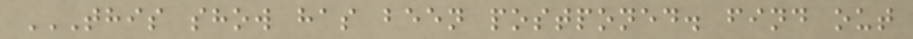THIS SHOW HAS BEEN POSTPONED. FIND OUT
